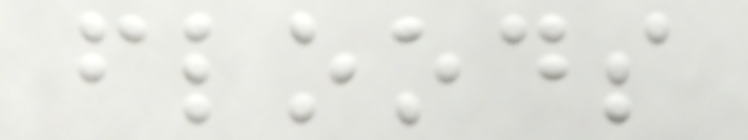floods
